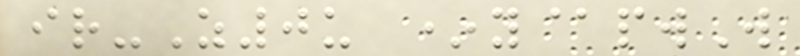ir-Z0u *y@pwW
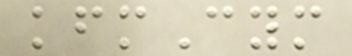kfmCym
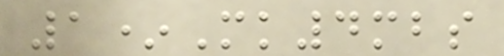1*Mk4mbs
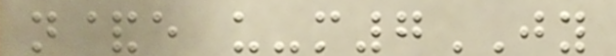n&e u-m7JY
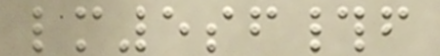lm5sf#f
